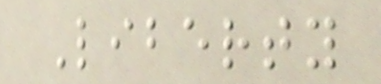Liberty
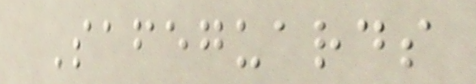Safeguards
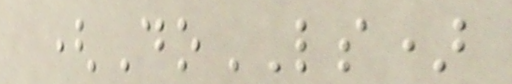(DoLS)
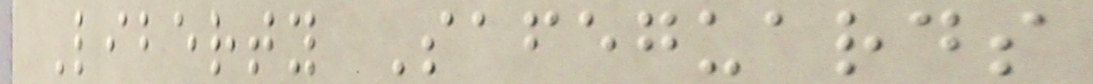Liberty Safeguards
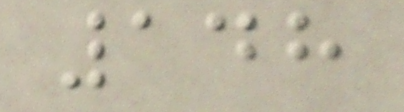148
